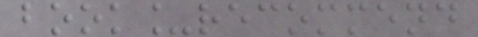book_recommend
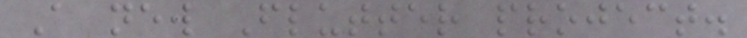A new Flutter project.
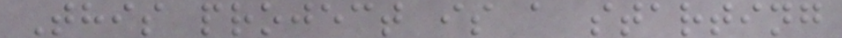This project is a starting
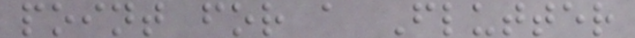point for a Flutter
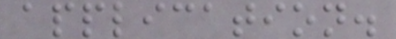application.
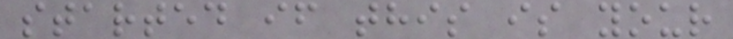started if this is your
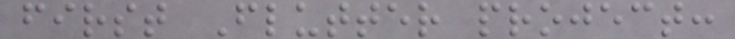first Flutter project:
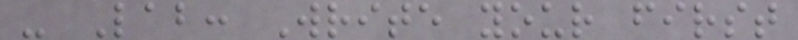- Lab: Write your first
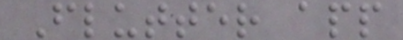Flutter app
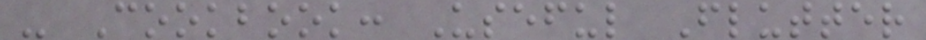- Cookbook: Useful Flutter
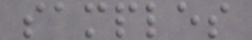samples
